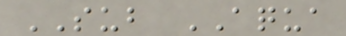SUB AQUA
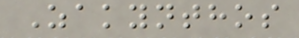Zakynthos
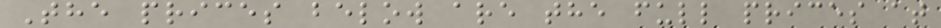The prices below are the full prices at
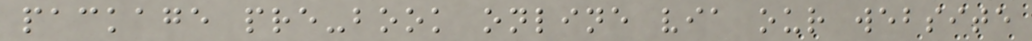package pre-book online via our website
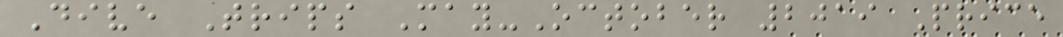Dive Trips May-October 2019 Price
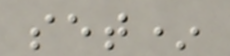set*
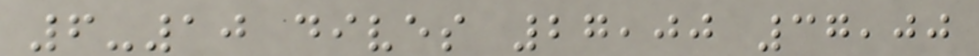6-10 dives 27,00 37,00
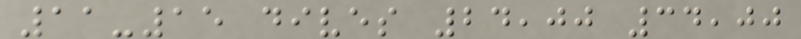11-15 dives 24,00 34,00
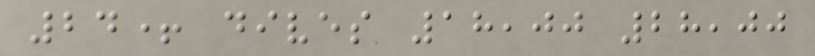24+ dives 18,00 28,00
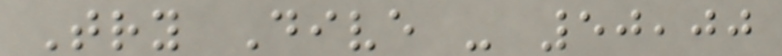Try Dive - 50,00
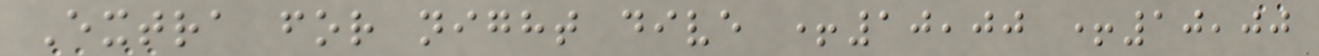Extra for night dive +10,00 +10,00
